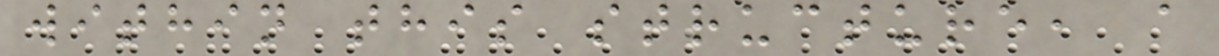within this structure, a
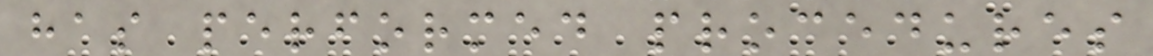has performed procedures
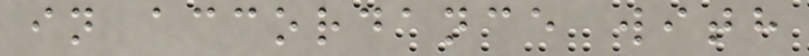in accordance with
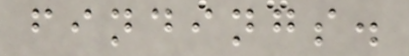findings.
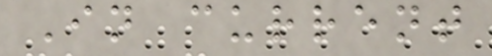In current
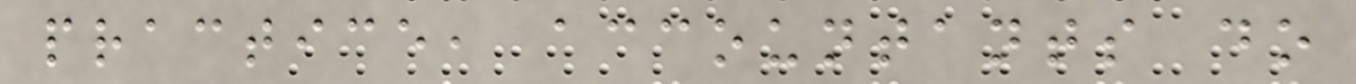practice, accountants do
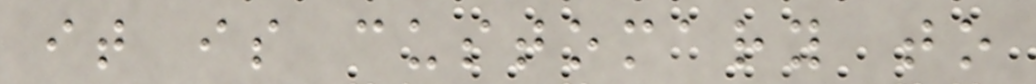it is customary to
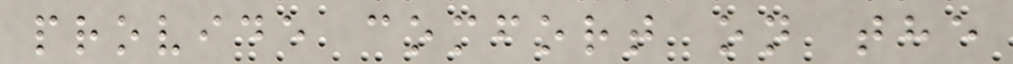provide comfort on the
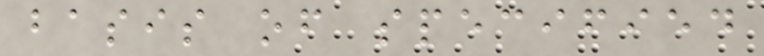basis of specified
